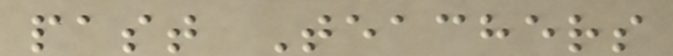past Teachers
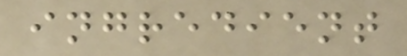ingredient
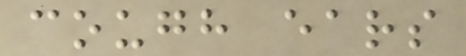cough ears
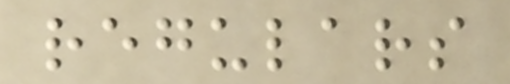regulars
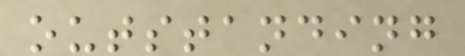outstanding
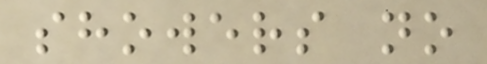showers no
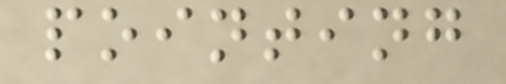pointing
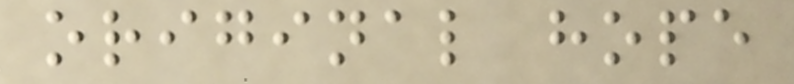original hope
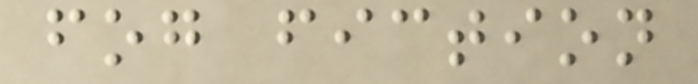fog fiction
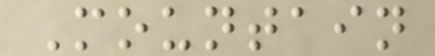Mountain
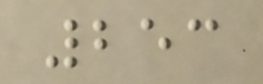253
